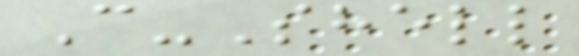C-Shell
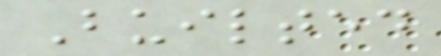Builted
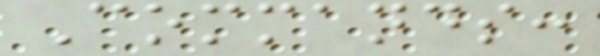Commands:
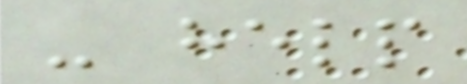- help
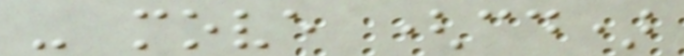- move (cd)
